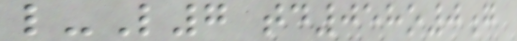l-L7 td058o0g
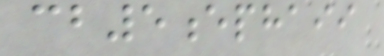cb5ephaii
